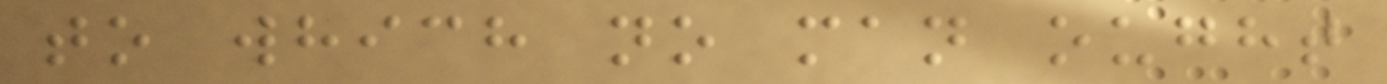to which no man ought
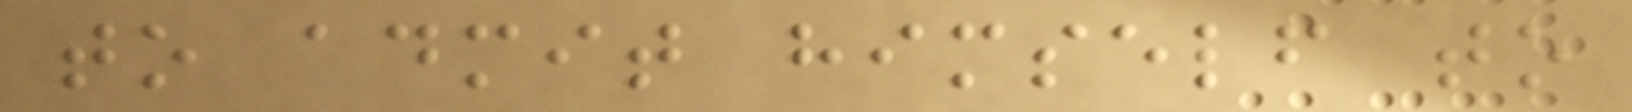to admit himself to
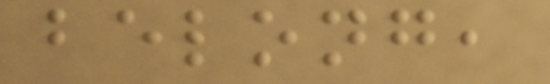belong,
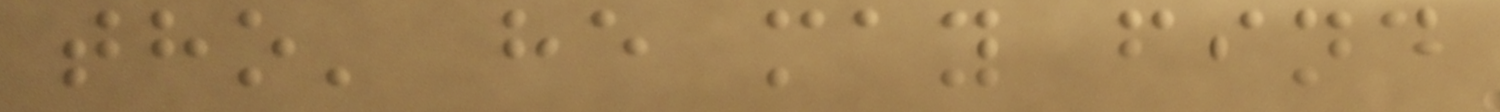tho' he may find
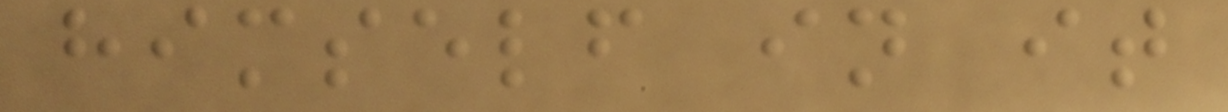himself in it
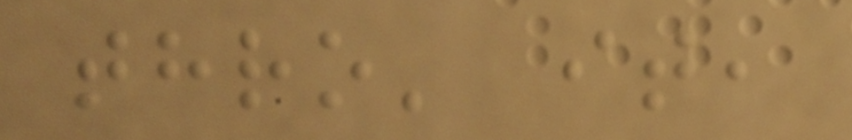thro' it,
